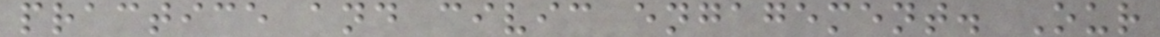practice and civic engagement. Our
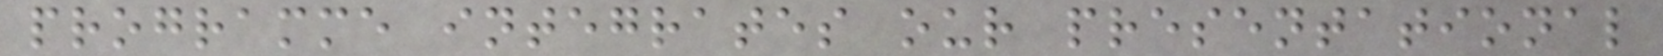programme integrates our presentational
